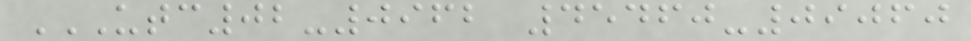UTC02-0962 45460-09060
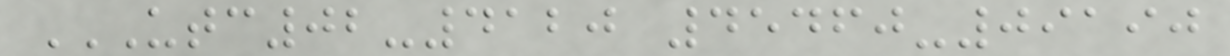UTC02-4120 45460-09190
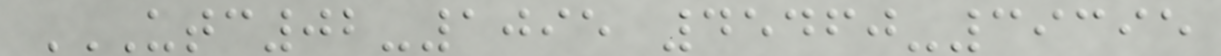UTC02-1095 45460-39395
